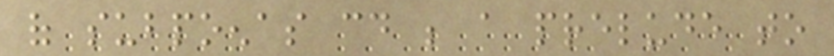of subpoenas could be a prelude to
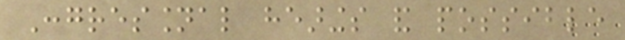Congressional hearings and possible
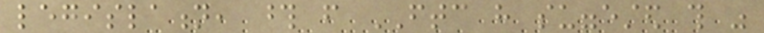legislation, those from FTC have suggested this was
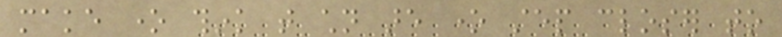make one think that children are one step closer to
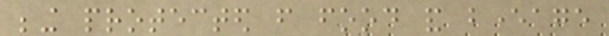being protected from food and beverage
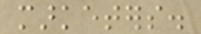marketers.
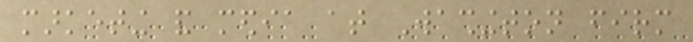marketing and media at Washington firm
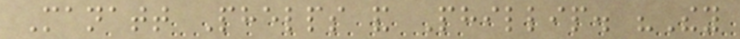Manatt Phelps and Phillip. "They
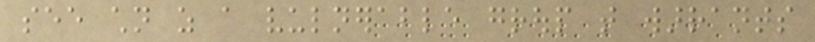see children as a vulnerable group that warrants
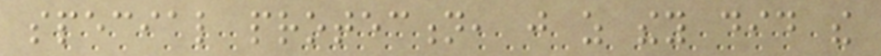special protection, just as they did the
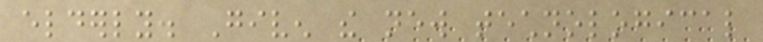elderly. Given the new technological
